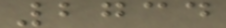2734
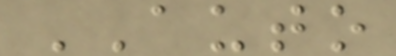AUTO
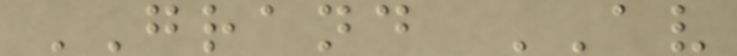GRAND AV
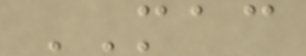MAC
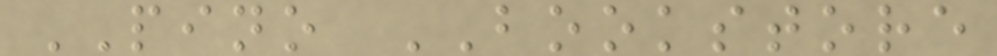PINO BOOKSTORE
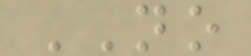NO
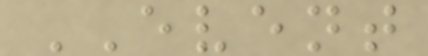EVENT
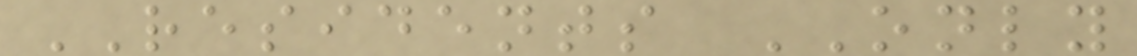RESIDENTS ONLY
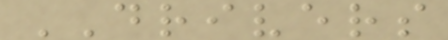DRIVERS
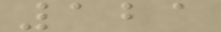121
